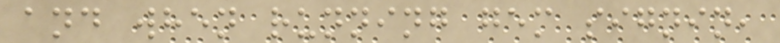and when running gem signin,
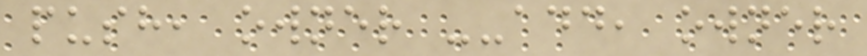push, owner --add, owner
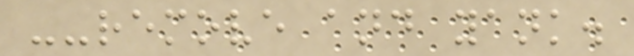--remove and yank.
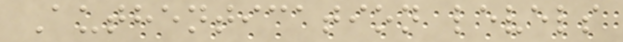Authentication levels
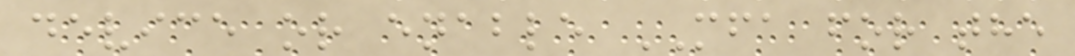device or enable MFA for the
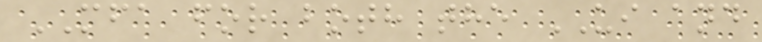MFA for both the UI and
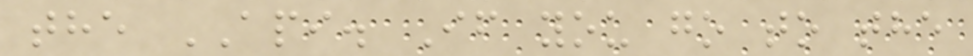the API. If you go to the
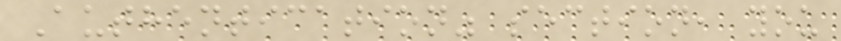Authentication" section, you
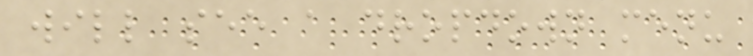will see a dropdown menu
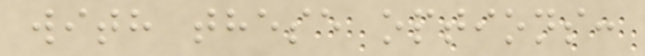with these options:
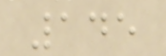145
